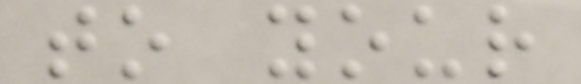to your
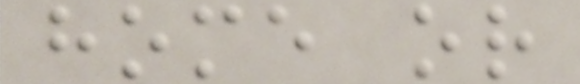home or
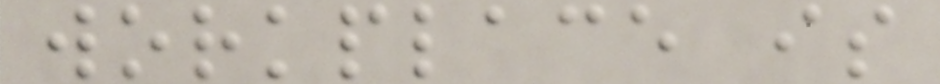workplace is
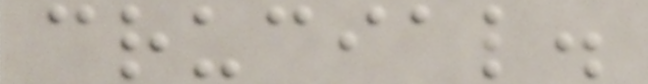crucial.
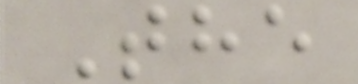The
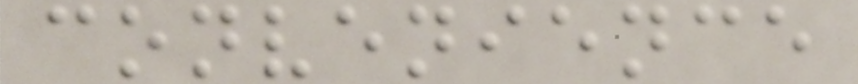convenience
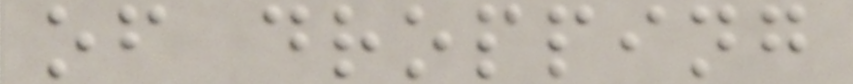of dropping
